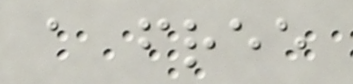a free
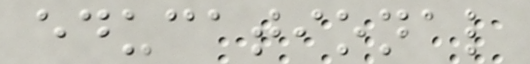educational
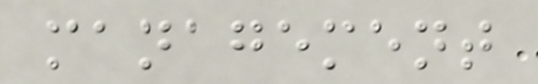management
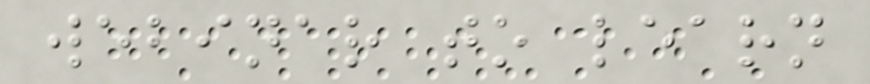webinar to learn
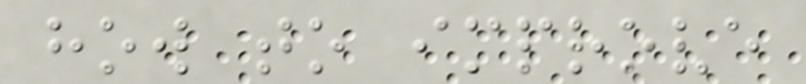how to improve
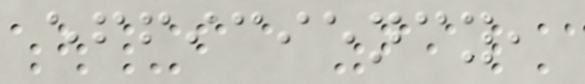efficiency,
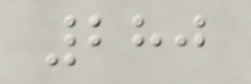280
